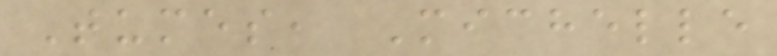Tumes, Michelle
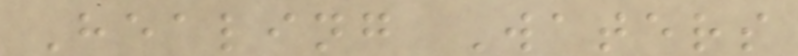Healing Waters
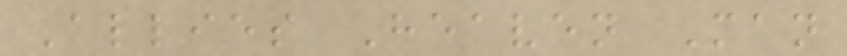Allies Heaven Man
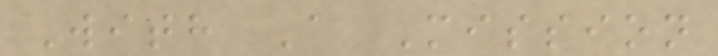With A Mission
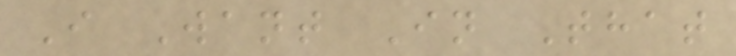I Want In That
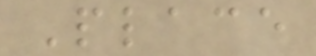Place
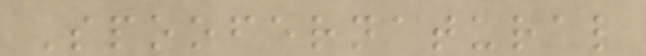Spoofernatural
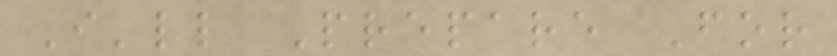I'll Prepare For
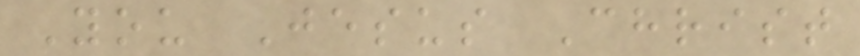You Jesus Christ
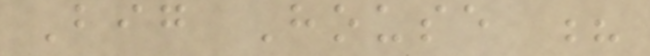Big House ?
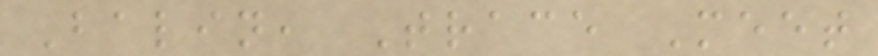Balin, Trace Meet
